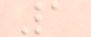1
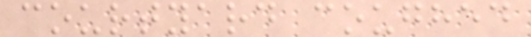courtyard coughed
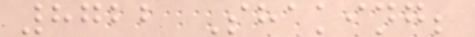8722 Shaking;
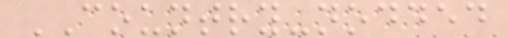COUNTRY-nodded
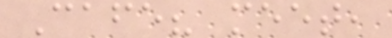Cafe? meet,
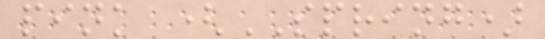pink (SPRING)
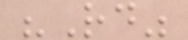"Rd"
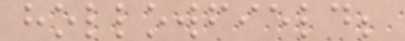hollowfield;
